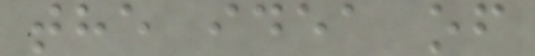the idea of
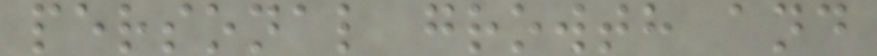personal growth and
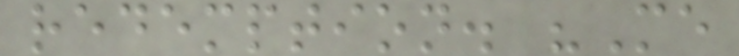redemption. "Me
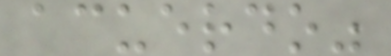acuerdo"
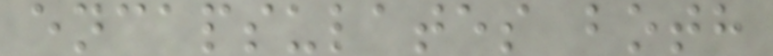encapsulates both
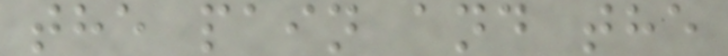the pain and the
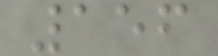156
